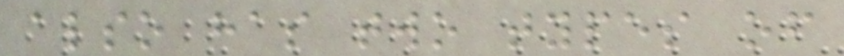also has two types of
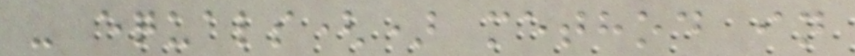- equals() method in
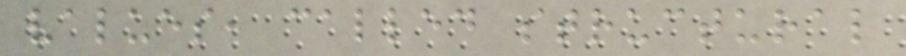values, called structural
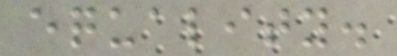equality.
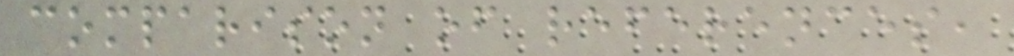comparison of references,
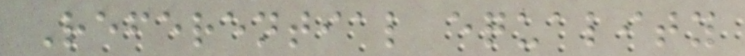Referential equality
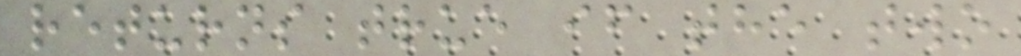returns true if the two
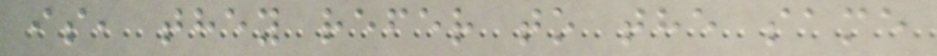is, they refer to the same
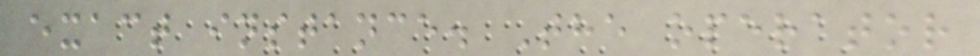exact instance. The operator
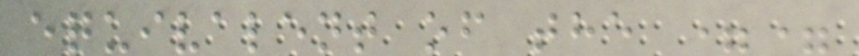equivalent of the ==
